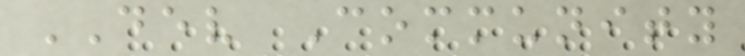DEV Community
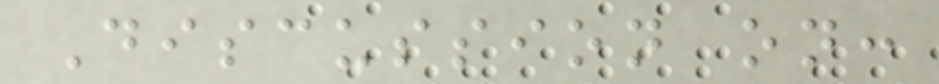Discussion on:
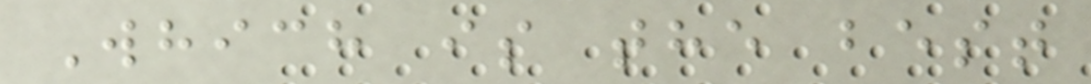Which is the best
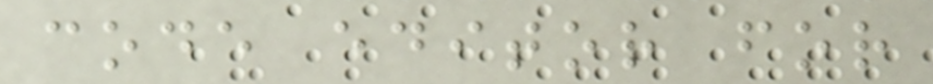code editor for
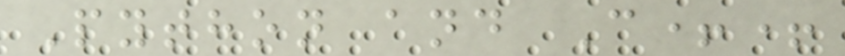Python and C++
